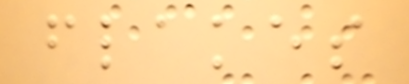flakes
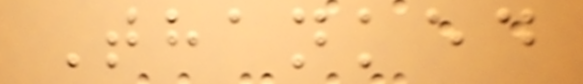Thanked
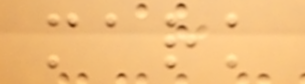mark
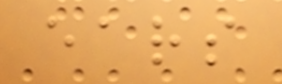ears
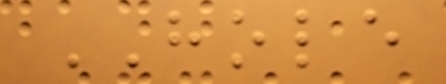HOLE
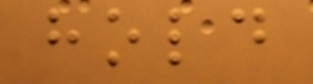hold
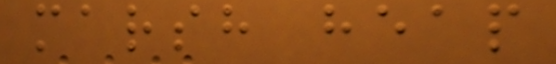marsh heap
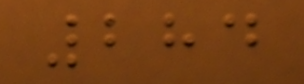284
